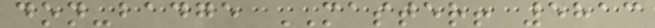don-badge MASTER! 5813
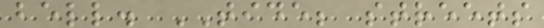bell. TIDE; streets
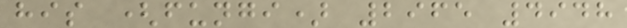his (fungi) 2965 4948
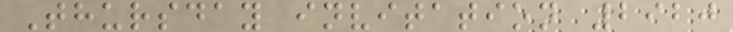Thursday invitation 2920
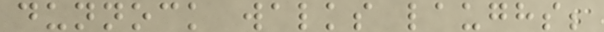dunnock walks laughs;
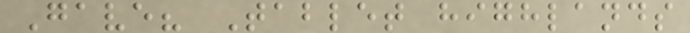Gave? Tablet highlands
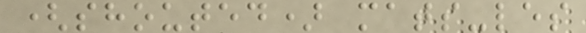(shouted) mats-les
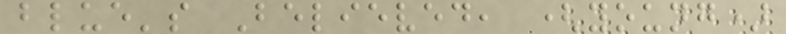blue's Believed, (young)
